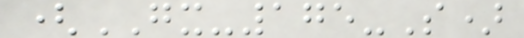(GX-175-S)
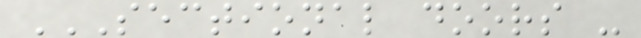SECTIONAL DOORS -
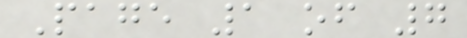Page 1 of 7
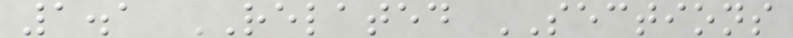1.1 RELATED SECTIONS
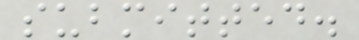submitted.
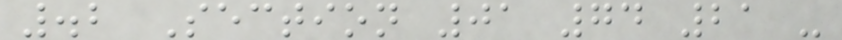.2 Section 01 74 21 -
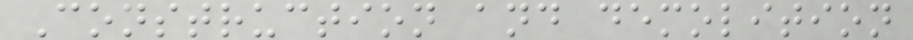Construction and demolition
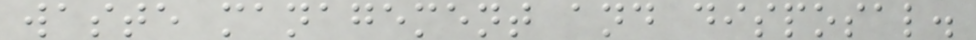waste management and disposal.
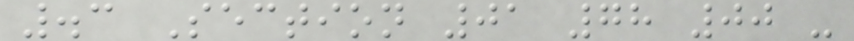.3 Section 01 78 00 -
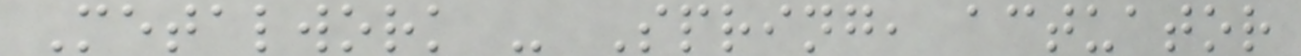Metalwork - Spring, actuator
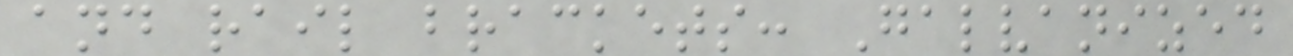and rail brackets: Galvanized
